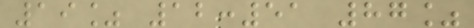19% 12:51 87%
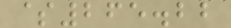$265.22
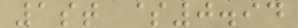1st $0.94
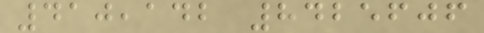410,142 8425606
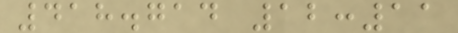418.714 12:11
